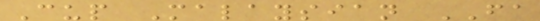Cup Malaysian FA
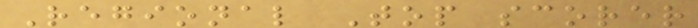Regional Top scorer
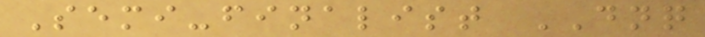Semi-finalist DNQ
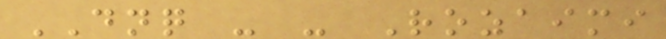DNQ - - Rozaimi
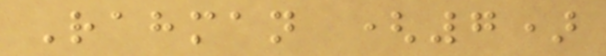Rahman (7)
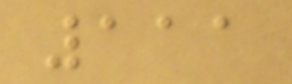111
